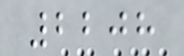2208
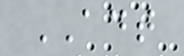ADT
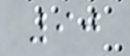90
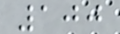100
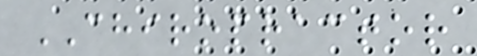CHIROPRACTOR
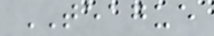TEAGUE
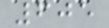605
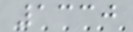1330
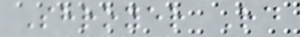Shroyer Rd
